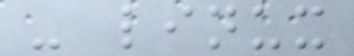- linux
